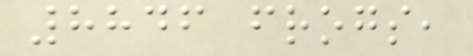8846 frogs,
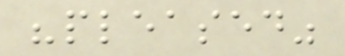"pleased"
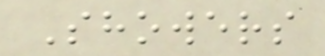Showers
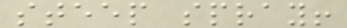steep spray!
